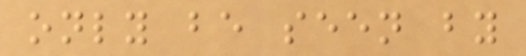only be seen by
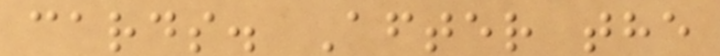cards. After the
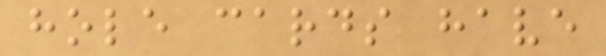hole cards have
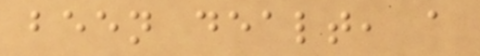been dealt, a
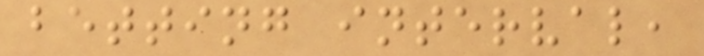betting interval,
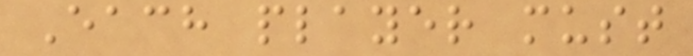Each player must
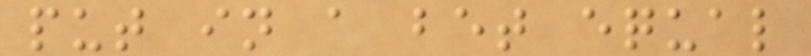put in a bet equal
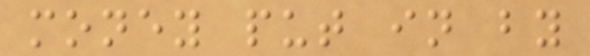money put in by
